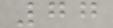77
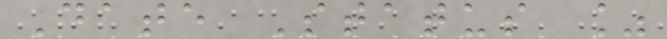Date Status %
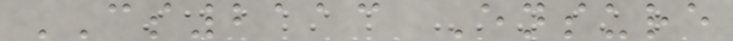CS2113 Ensure
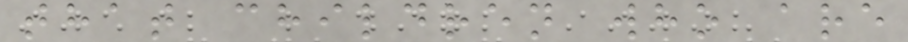that children who are
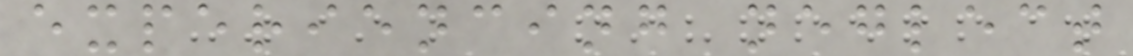experiencing neglect
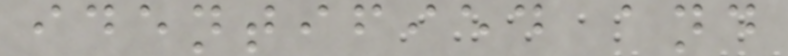identified and
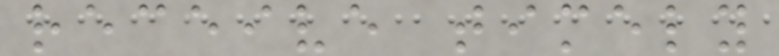receive timely
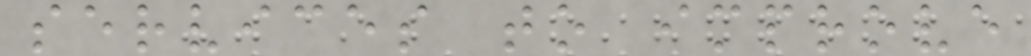services to improve
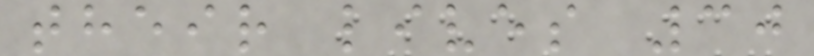their lives 30
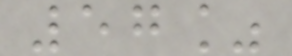57%
